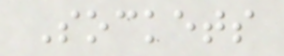Sockets
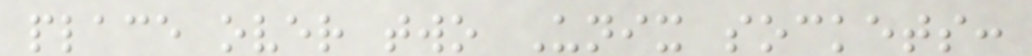place over two Unix sockets:
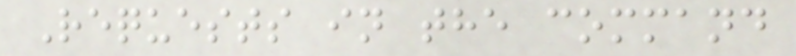Requests in the command
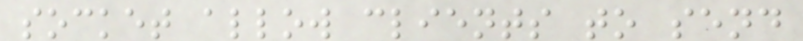socket allow clients to send
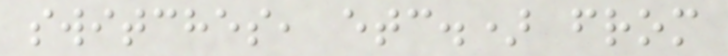switches, etc.) from
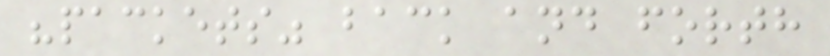"packets" back and forth
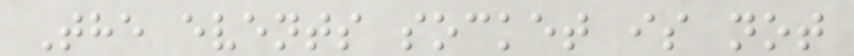The events socket is not
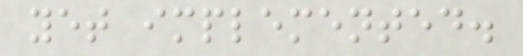yet implemented.
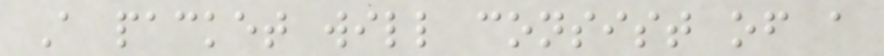A packet will consist of a
